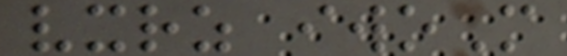vxrz iwoM
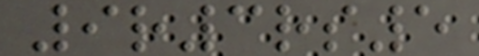9r3rs5
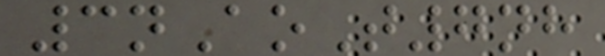3nAoT7nh
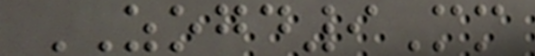ZOGD9Mm
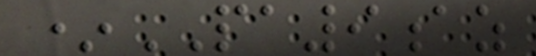*PA9az
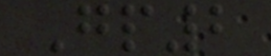Gp2
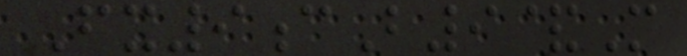Fx9cB9&M
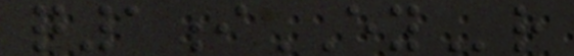q1iEYr
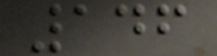146
